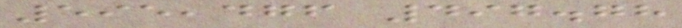595,476 497.78
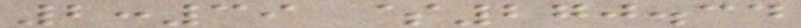2:39 $270.34
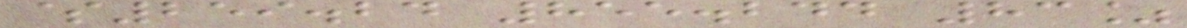$259.24 855.244 83%
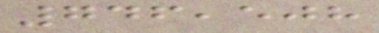746,508
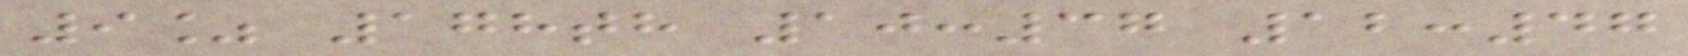9% 178th 10:37 12:47
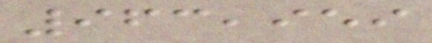963,959
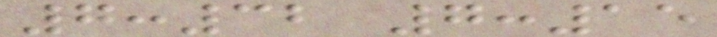7:32 7:15
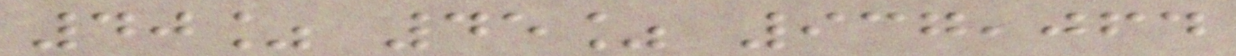40% 45% 937,064
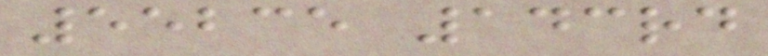55235 143rd
